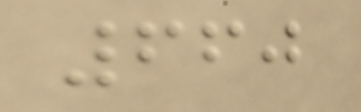660
